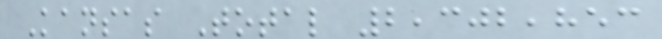Kansas Total 2,302,853
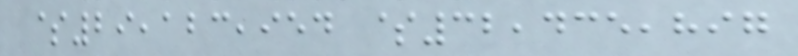$29,123,954 $32,435,897
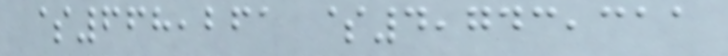$668,261 $4,743,311
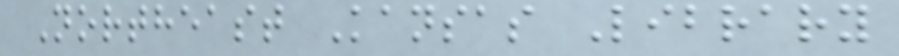Northeast Kansas Library
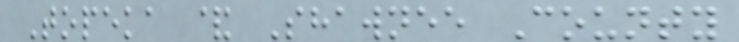Topeka & Shawnee County
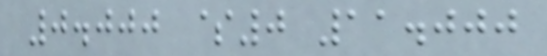0.000 $0 11.000
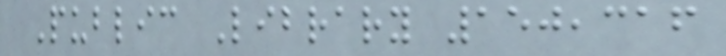Public Library 150,316
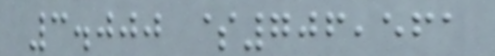3.000 $706,561
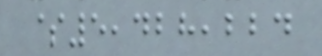$5,428,224
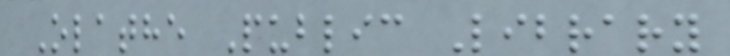Olathe Public Library
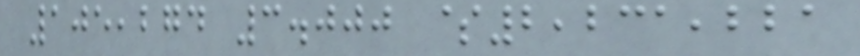105,274 3.000 $2,231,221
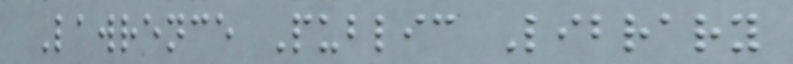Lawrence Public Library
